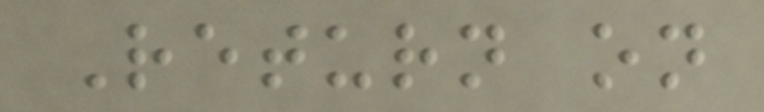Return on
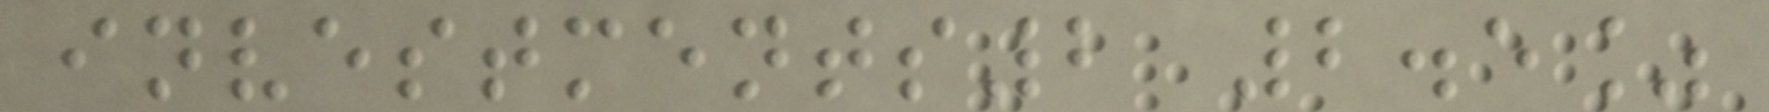investments2 2.5%
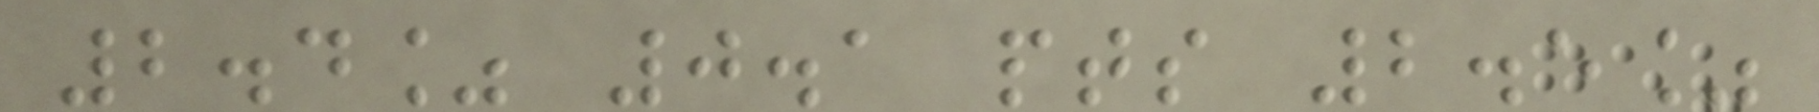2.4% 0.1 pts 2.5%
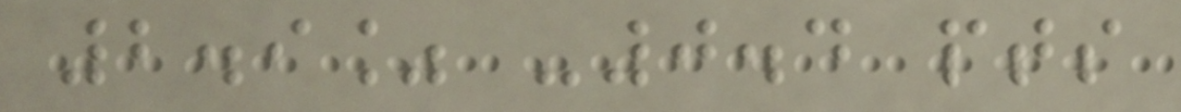2.9% -0.4 pts
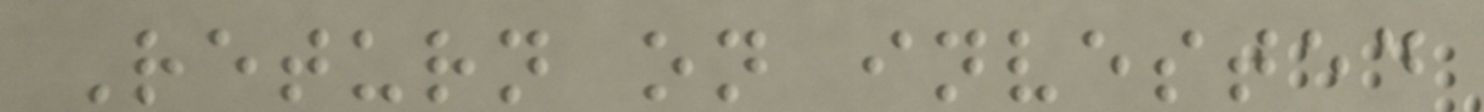Return on invested
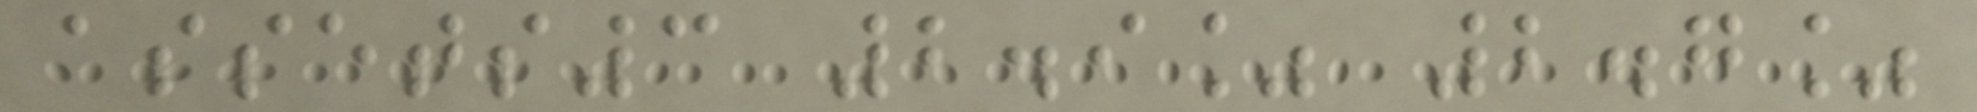assets3 2.9% 2.7%
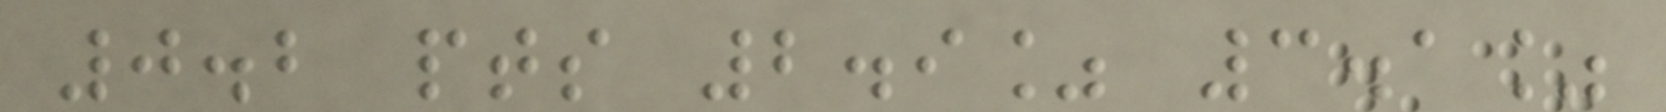0.2 pts 2.9% 3.1%
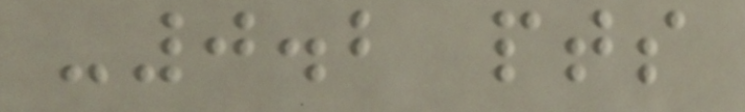-0.2 pts
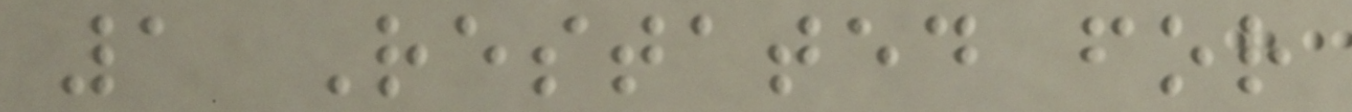1 Restated for
